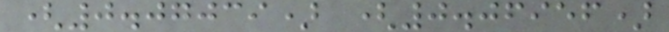(0.07039) (0.06956)
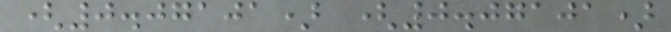(0.07101) (0.07101)
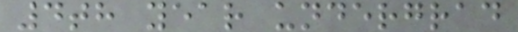4th year undergrad
